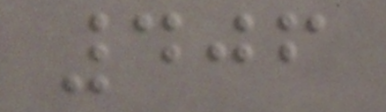406
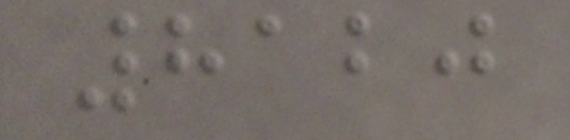8120
